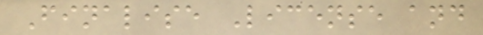Finalise License and
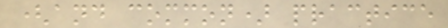(and common) practice
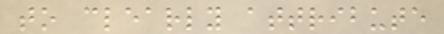to clearly attribute
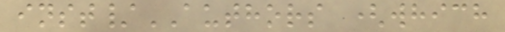inst/AUTHORS (which
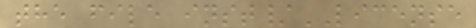the file inst/LICENSE
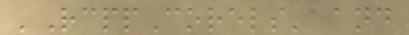'RcppCorels' and
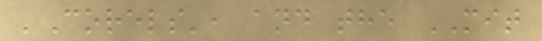'Corels', and the MIT
